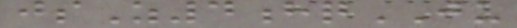jsZ4hqJU
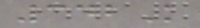342K
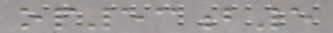op53b5
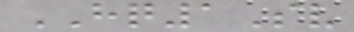HQ1Sv
